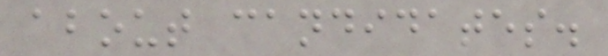about candidates.
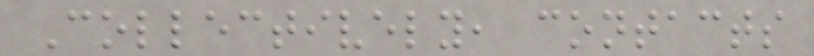Collectively, contacts
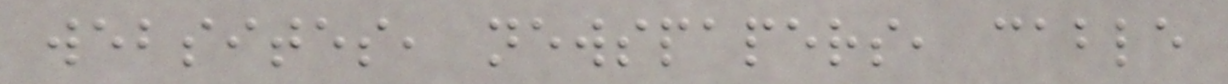websites, newspapers, cable
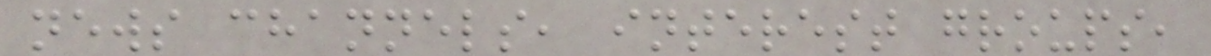news channels, interest groups,
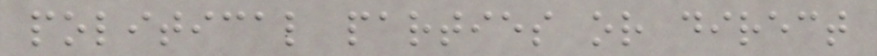political parties or direct
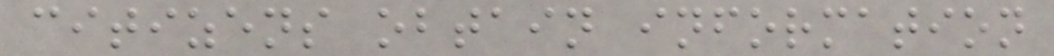citizens obtain information
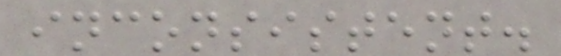inconsistent.
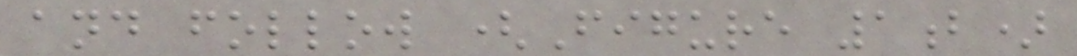and follow (Figure 1b)
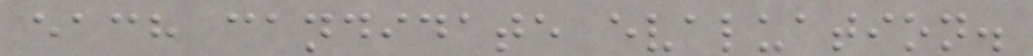each candidate evaluation.
